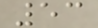53
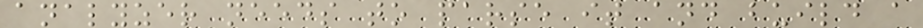analyzer needs to parse it and build a
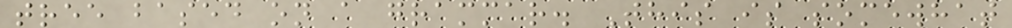tree based on a grammar. This is somewhat
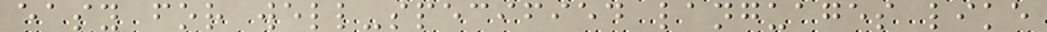easy for well-specified languages like
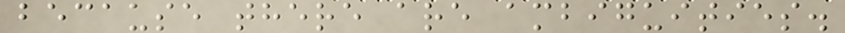because there are ambiguities.
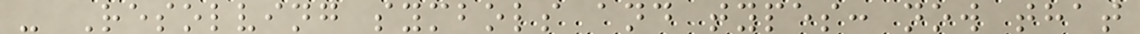- Resolving symbols and types: now that
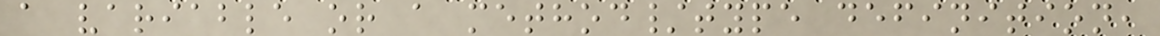a variable or a method/type definition,
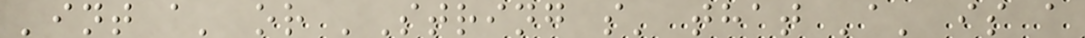'int a' or 'String s' that 'a' is a
